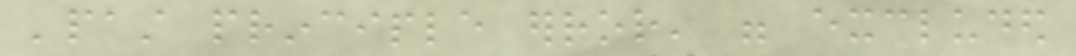'past principle error' were excluded
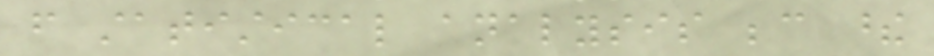from statistical analysis because these
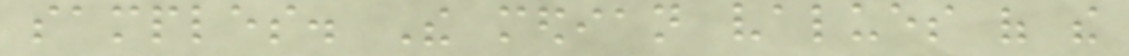samples. The median values of the
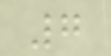7
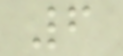6
